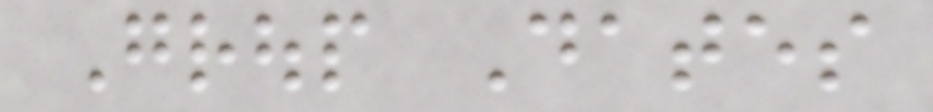Group Dates
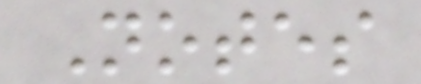Notes
